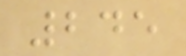245
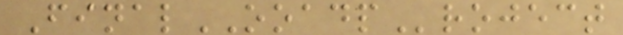FinalOOADProject
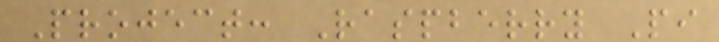Project: Raspberry Pi
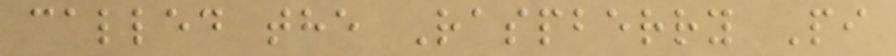called the Raspberry Pi
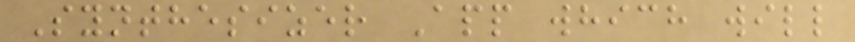Synthesizer App which will
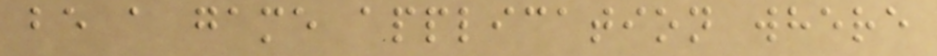be a game application where
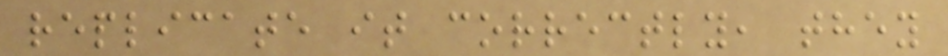replicate it correctly, they
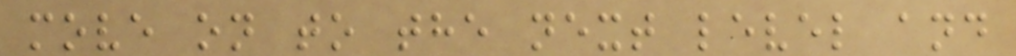move on to the next level and
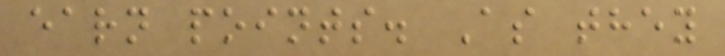earn points. As they
